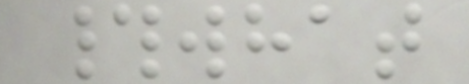#what
